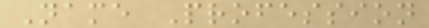Name Profession
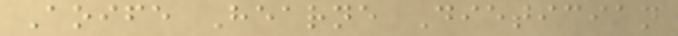Aoife Hearne Dietician
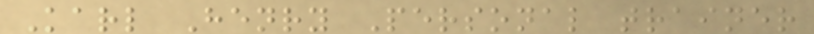Karl Henry Personal trainer
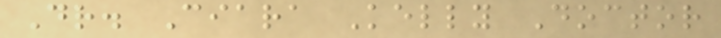Dr. Ciara Kelly Doctor
